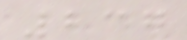237
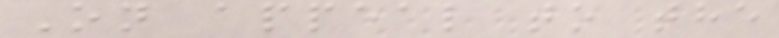On appeal to the
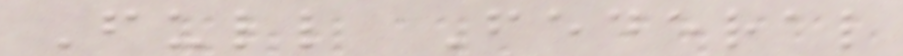Full Federal
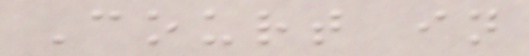Court in
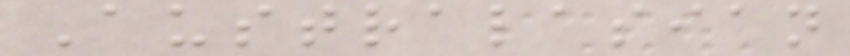Australasian
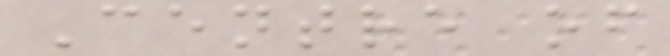Centre of
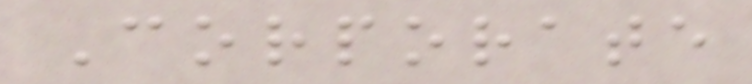Corporate
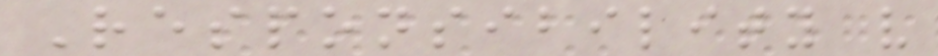Responsibility v
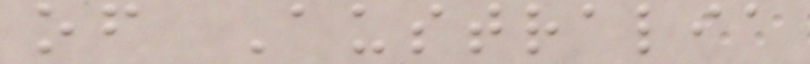of Australia
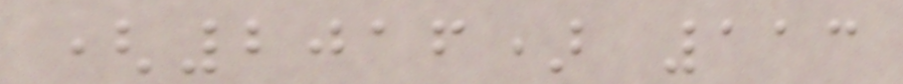(2016) 113
